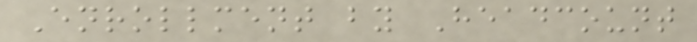Enrollment by Headcount
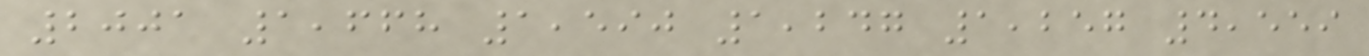2001 1,668 1,590 1,247 1,257 4,559
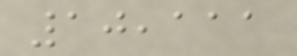10,111
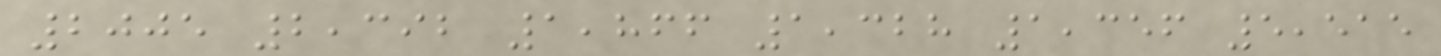2005 2,392 1,866 1,328 1,356 5,515
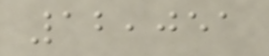12,051
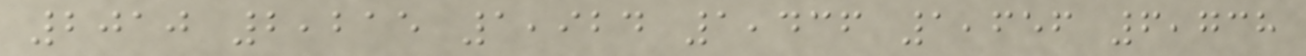2010 2,215 1,924 1,436 1,656 6,738
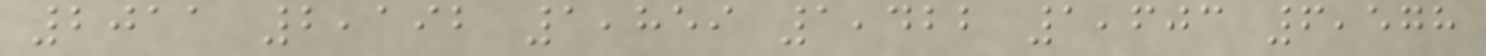2011 2,192 1,859 1,422 1,603 6,578
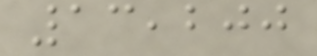13,200
